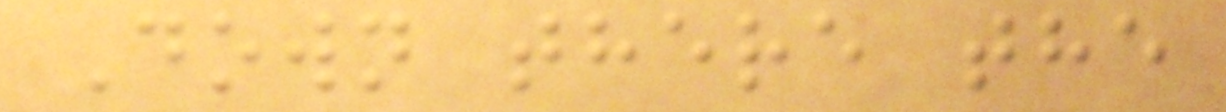Down there the
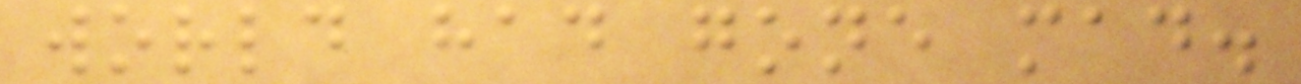world had gone mad.
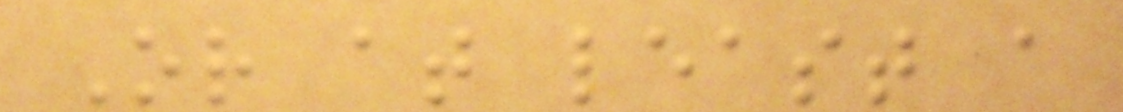Or at least a
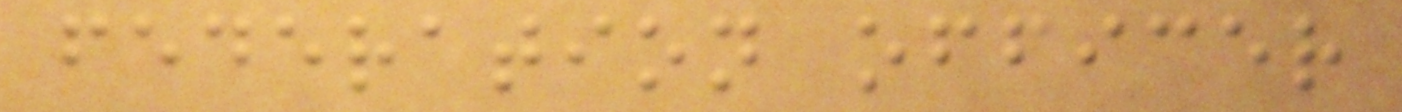federation officer
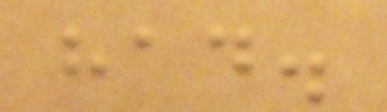had.
